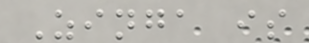Zinga is
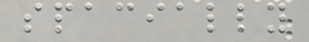spacially
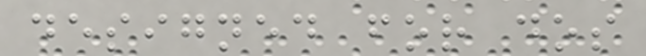designed for dos
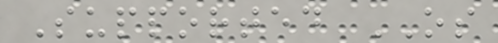Supported OS
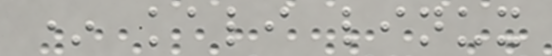* kali linux
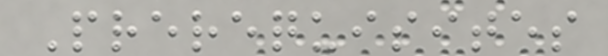Prerequisites
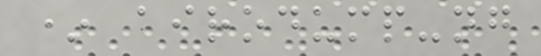* airodump-ng
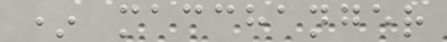* macchanger
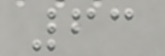63
